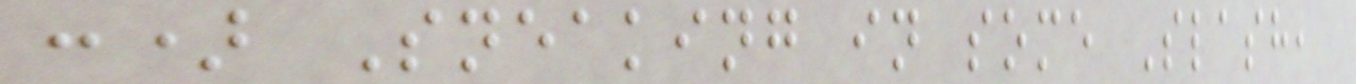:) Sneaking in some Slash,
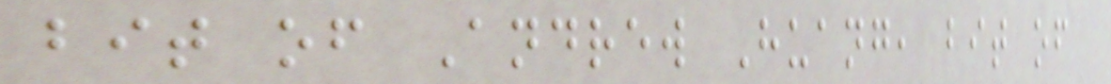bit of Andrew Huang, bit of
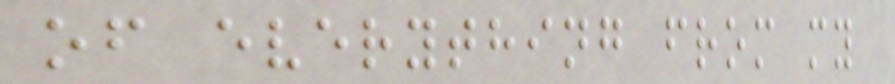of everything from my
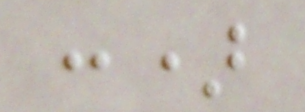:)
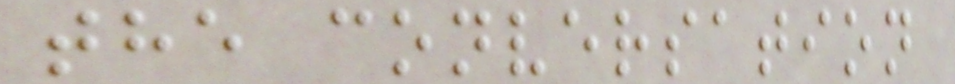the conversation
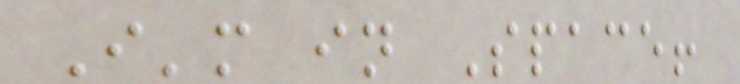I'm in Space!
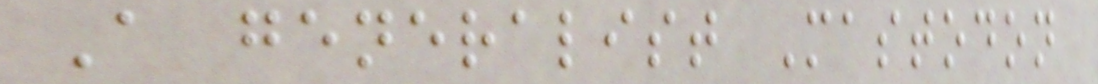A generalist Mastodon
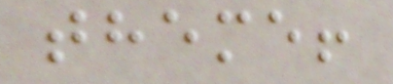theme!
